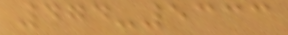474-5333
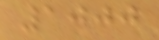1000
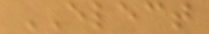ELECT
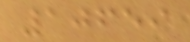10659
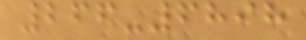266-6898
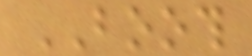BOOTH
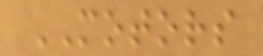MOTORS
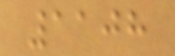1108
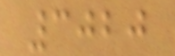3020
